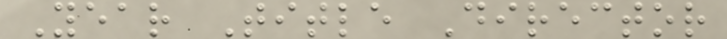Year Title Director
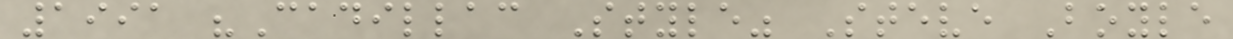1991 "Cadillac Style" Steve Boyle
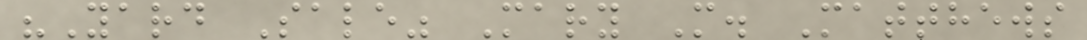"Yard Sale" Mary M. Matthews
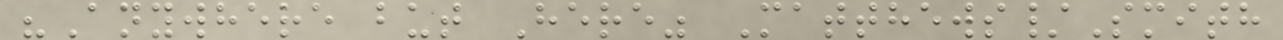"Anywhere but Here" Matthews/Smith
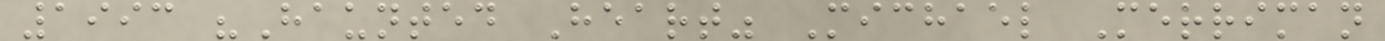1993 "Haunted Heart" Michael Merriman
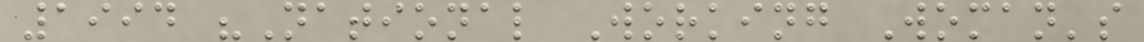1994 "National Working Woman's
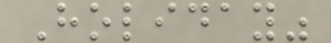Holiday"
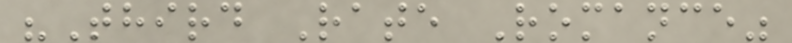"Third Rate Romance"
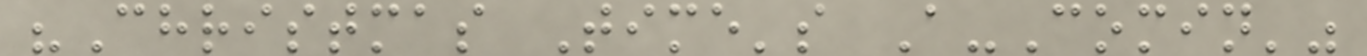"Christmas Time's A-Comin'"
